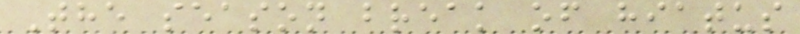The season break of hiatus
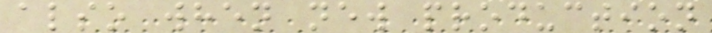also when new production
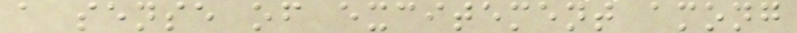a sense of excitement among
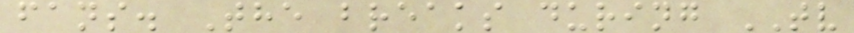fans. The breaks during TV
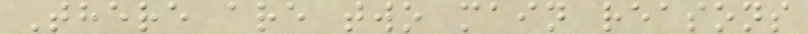There are two main reasons
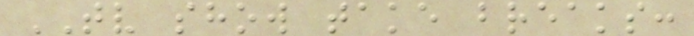TV show take breaks:
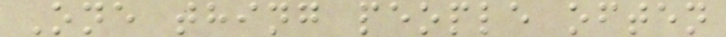One thing people often
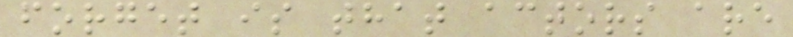forget is that actors are
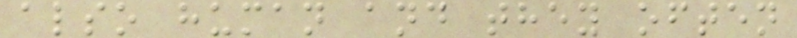also human and they often
